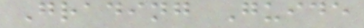Grading Guide
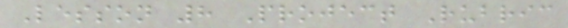Lesson 8 Project Rubric
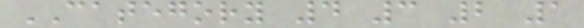CATEGORY 4 3 2 1
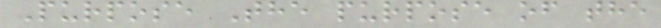Purpose The purpose of the
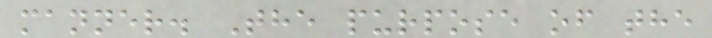manner. The purpose of the
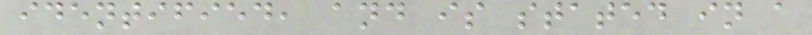identified, and is stated in a
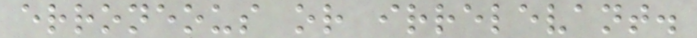erroneous or irrelevant.
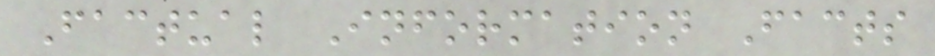Factual Information Facts
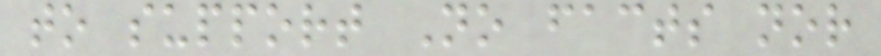to support No facts nor
